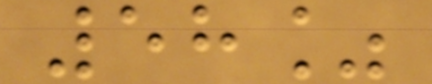58%
